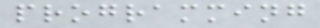programming
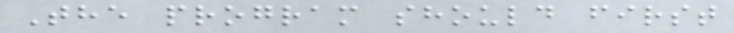The program should first
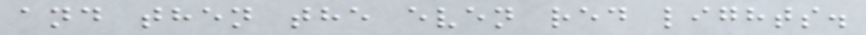and then the even red lights.
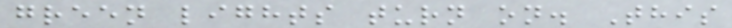green lights turn on. This
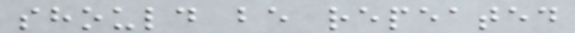should be repeated
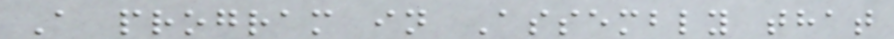A program in Assembly that
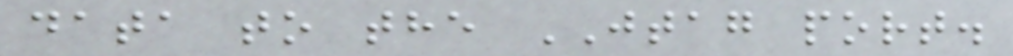data to the JTAG port.
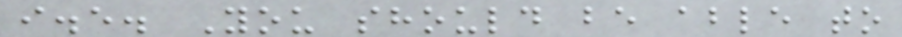i.e. You should be able to
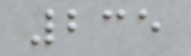235
